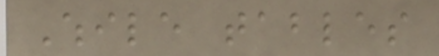While tables
